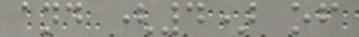and (4) of
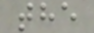the
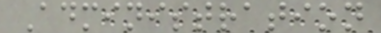Administration
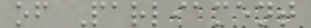of Parliament
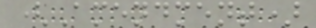(Amendment)
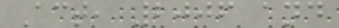Act, 2006 and
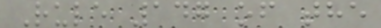Rule 147 of the
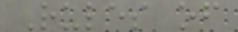Rules of
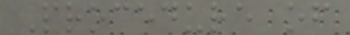Procedure of
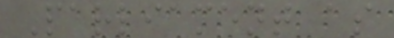Parliament as
